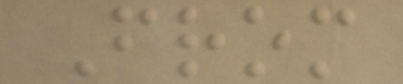From
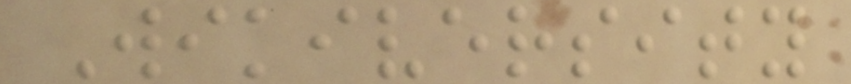Wikiversity
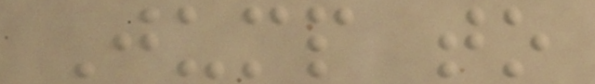Jump to
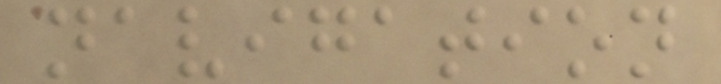navigation
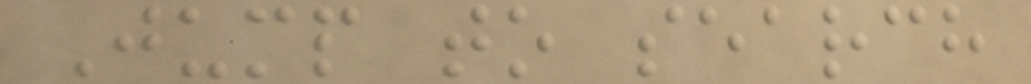Jump to search
